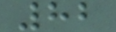82
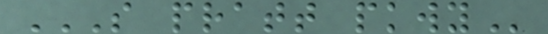S PRATT PKWY
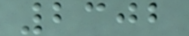2302
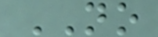NO
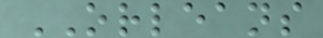ORLEANS
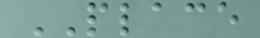PLACE
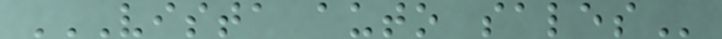VISTA AUTO SALES
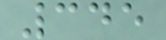345
